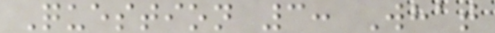Question 3: What
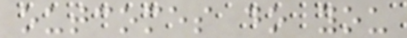outcomes do you
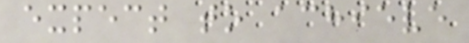expect to achieve
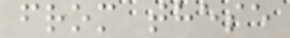from these
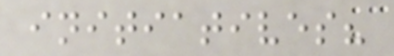initiatives?
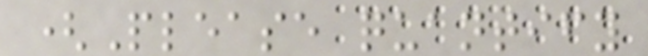(Please quantify
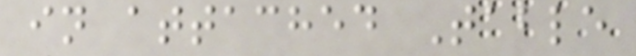in attached Table
